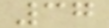37
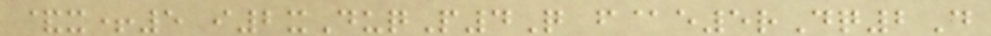&x+5 i2xDuqP4Q f@e5rDq2D
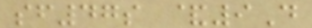sf47s &9D
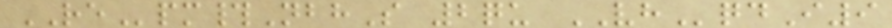REpm#NbhS 2qu VHqdI9
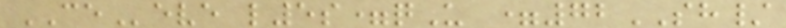CEeve l5s=qU =72SH/
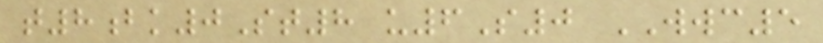t8bk0St8 u6S0 WWC5
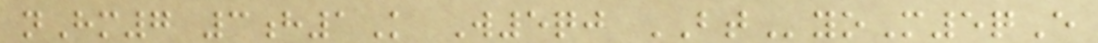nHm7 3h1K W5qj BTyoM5qE
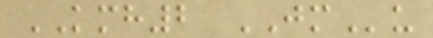KMH2 JMu
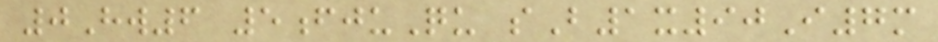0Hw6 5fjuQu sB1x90I7m
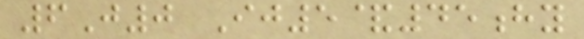6J0 Ij5&45hy
